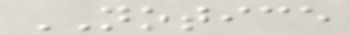NOTICE
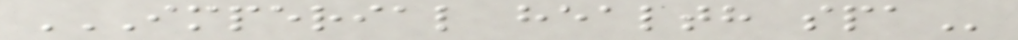IMPERIAL HEALTH SPA
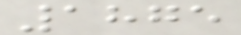1875
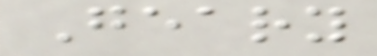Geary
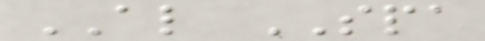AL SPA
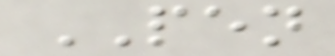PEN
